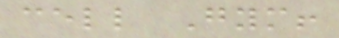cell Gym!
